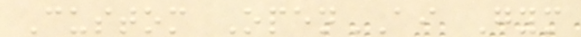Custom OpenAI Gym
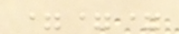===
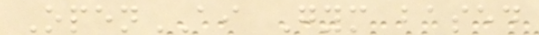OpenAI Gym based
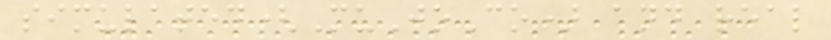simulated(MuJoCo) and real
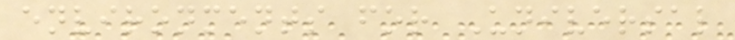environments for Universal
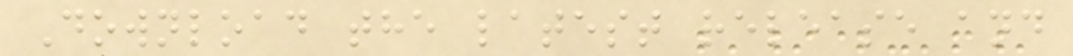Download the latest release and
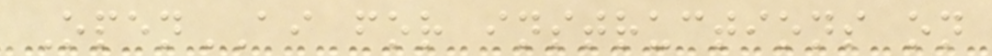OpenAI for instructions on
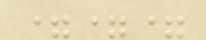===
